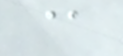@
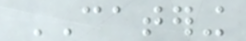CATERING
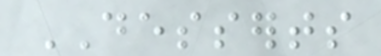DESSERTS
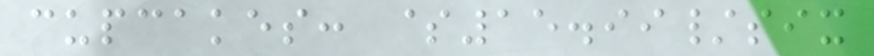cupcakes: $15.99/six
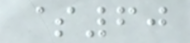$60
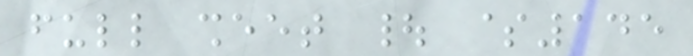full sheet | $145
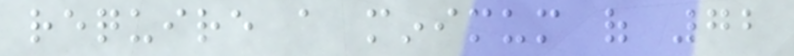require a minimum of 72
